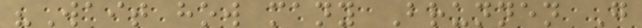"Wait how many Brunnen G
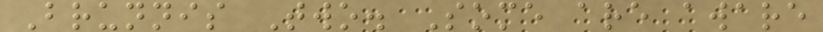Brunnis Two. Some are aware
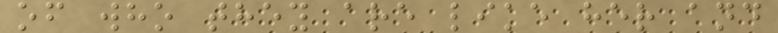of who they are like her and
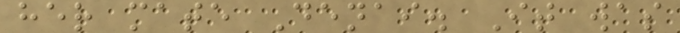her mate Denai. It was
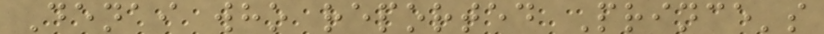Denai who reported Prince's
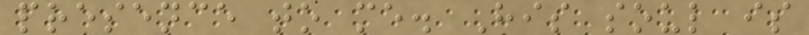presence to me. His soul is
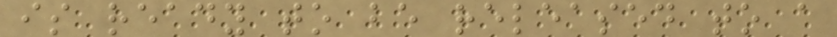is ready to be released to a
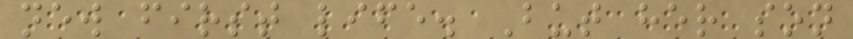new first life. But her son
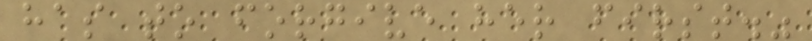has to forgive her first."
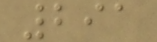291
